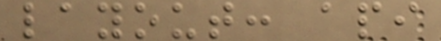layout: api
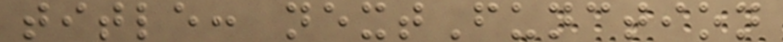title: nextFunction
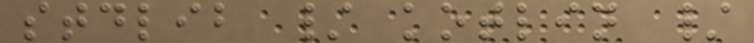stdlib / kotlin /
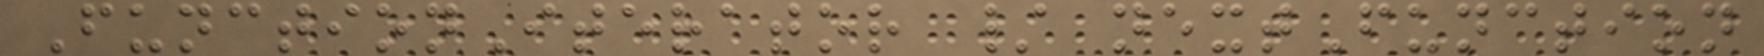FunctionIterator / nextFunction
